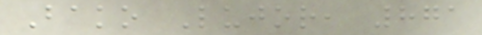Bako Lujor, 871
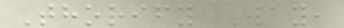Thorify Way,
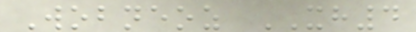Wobneoz XH4
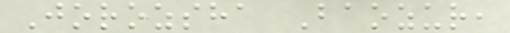Jorozsha Baozur,
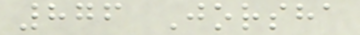876 Jorsha
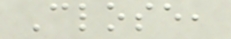Close,
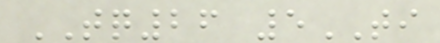TQ26 5TI
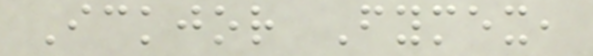Ickjor Fymex,
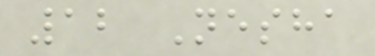12 Nesha
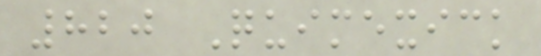820 Quimexick
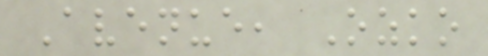Avenue, Ozko
